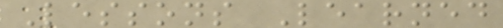Lessons Learned
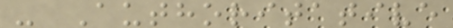- Authoritative
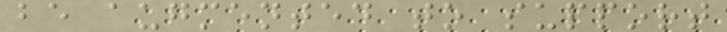be augmented to support
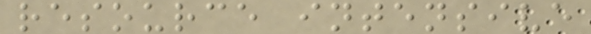resource intensive
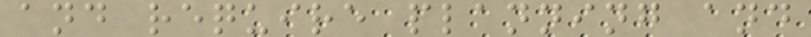and require planning and
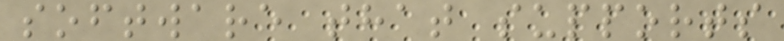software that supports
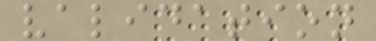validation
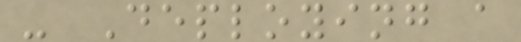- Deploying a
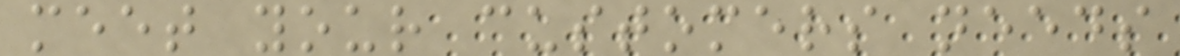meet your customers needs
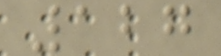127
